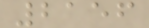2156
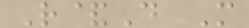R&D M
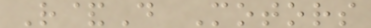R&D Motors
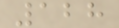128
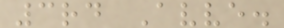3rd Avve.
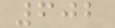602
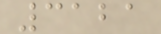3121
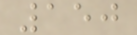150
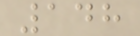148
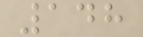148
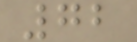72
